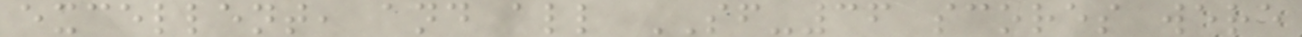excellent, and all SF-36 scores were
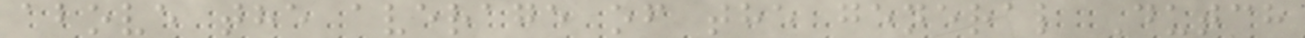above the average of the general Dutch
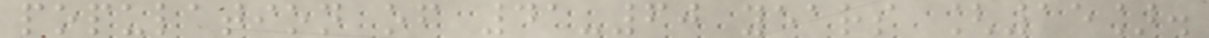population of 41-60 years [15].
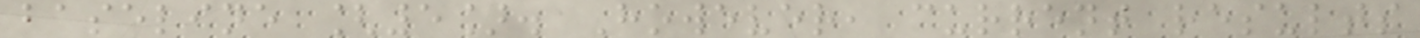baseline [5]. However, current results
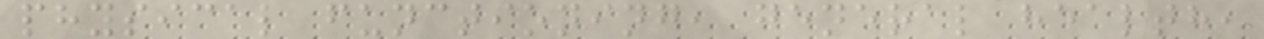physical functioning, general health,
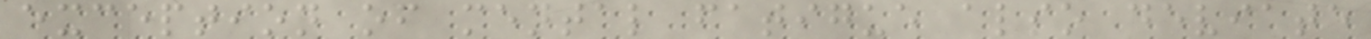exception of mental fatigue also deviate
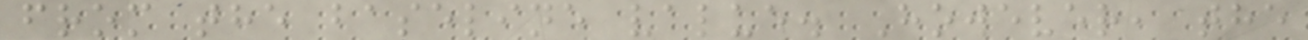from the baseline value. However, the
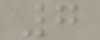7
